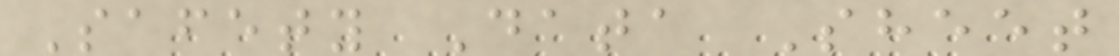Safety Data Sheet
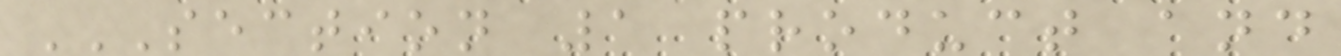SECTION 1 PRODUCT AND
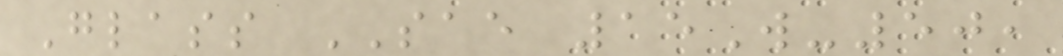Glass SAE 15W-50,
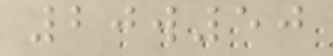20w50
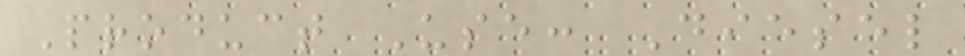Product Use: Diesel
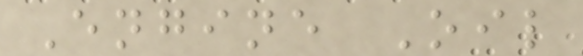Engine Oil
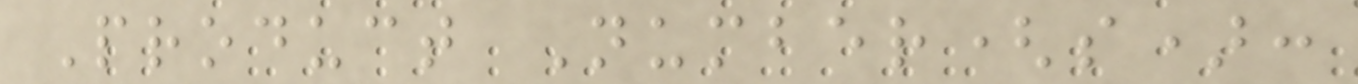Product Number(s):
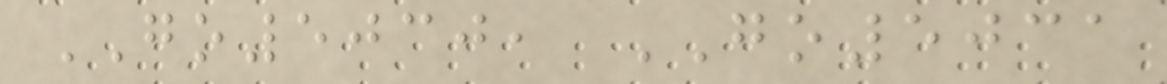GO5030, GO5031
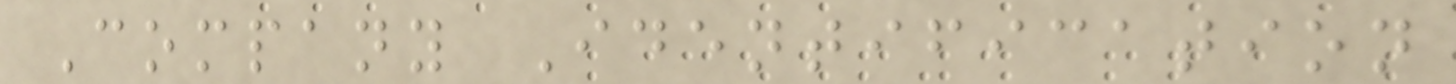Company Identification
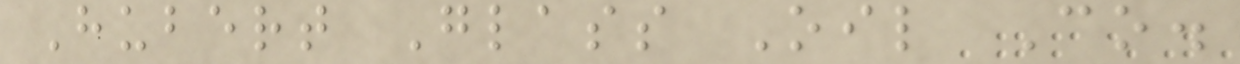Hubert Glass Oil Co.
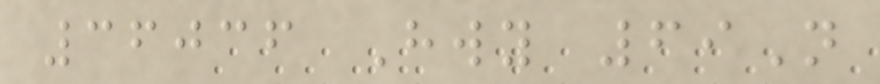36036 Hwy 69N
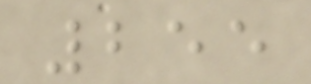255
